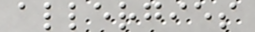allergies
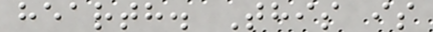hearth. This is
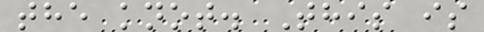the knot. This is
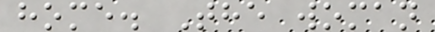home. The woman
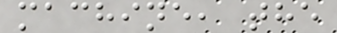machine, the
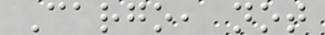Cargo, not
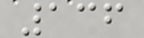136
